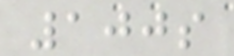100s
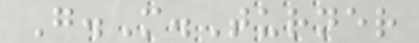G.M.Turner
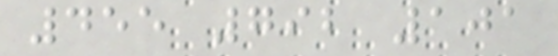455 792 101
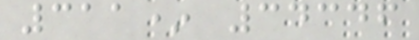311* 34346
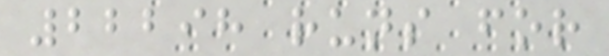22298 runs for
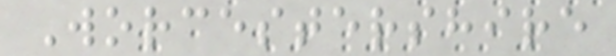Worcestershire
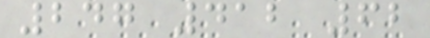247 412 62
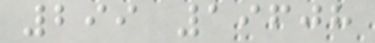299 19608
